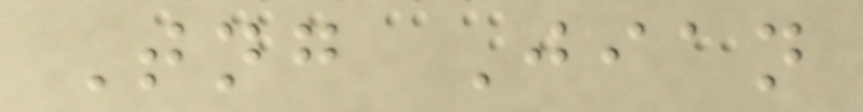Tng Jian
